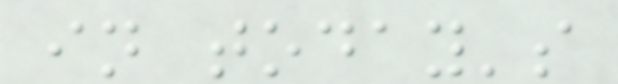in today's
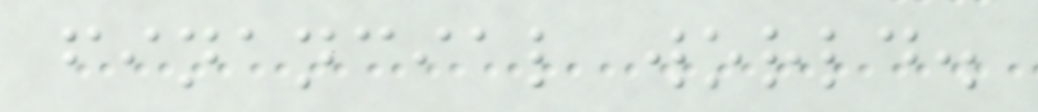financial world.
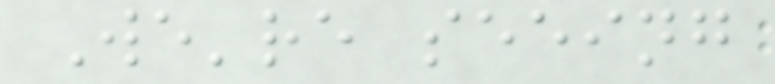We're seeing
